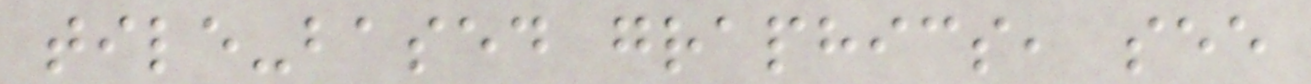tile-based graphics, see
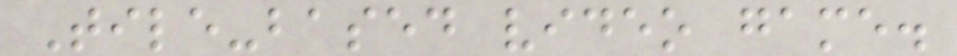Tile-based video game.
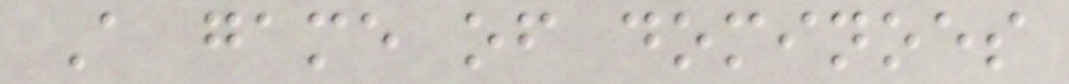A game of dominoes
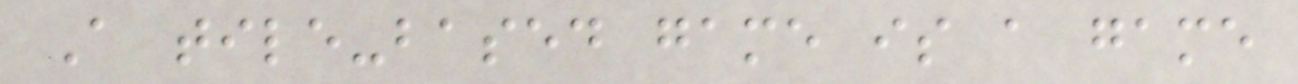A tile-based game is a game
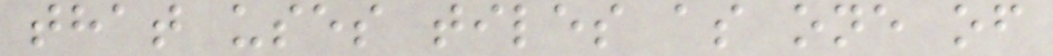that uses tiles as one of
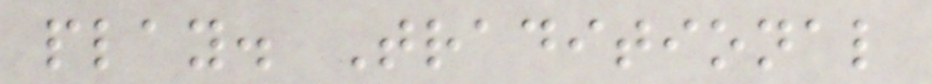play. Traditional
